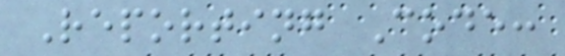Reporting Code:
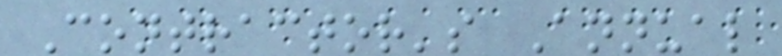Contractor's Annual
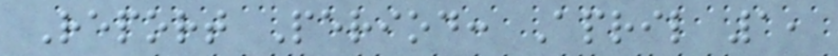Report Period: April 1,
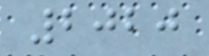2020
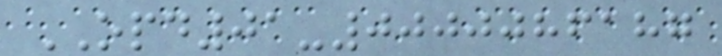OPD01-0000086187
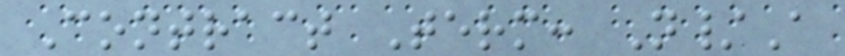Contract Term: N/A
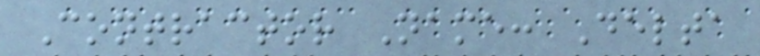Contractor Name: Delta
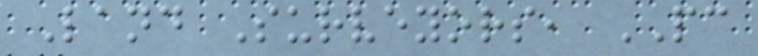Land Surveyors, PC
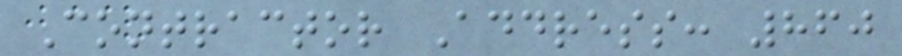Contractor Address: 860
